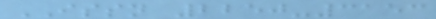ISSN 2250-3153
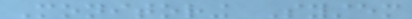Monitoring System
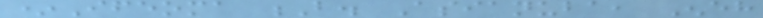*Ifeoma B. Asianuba, Eneh
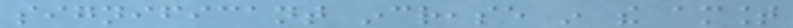significant increase in the amount
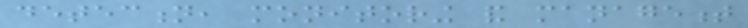detection, monitoring and management
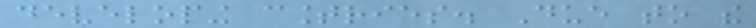developing countries. Due to the
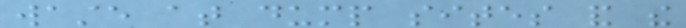waste at dump sites and the
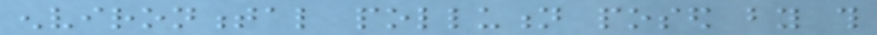environmental pollution posed by this
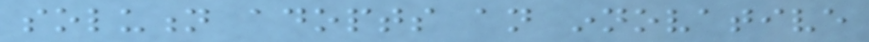solution adopts an innovative
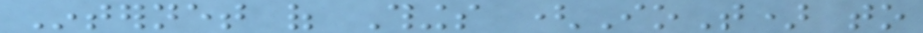Internet of Things (IoT) to
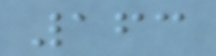163
